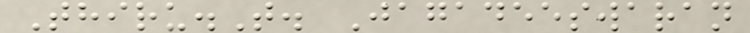Thiru.T. Jagadeeswaran
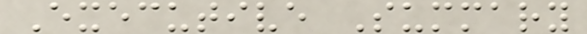Executive Summary
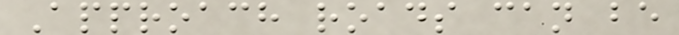Approach roads can be
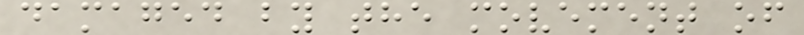damaged by the movement of
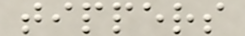tippers
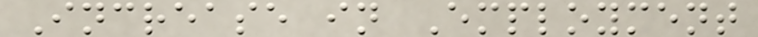Increase in Employment
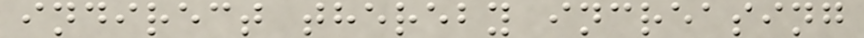indirect thereby increasing
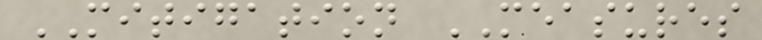MITIGATION MEASURES
